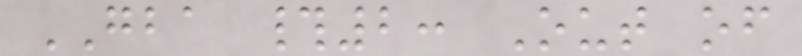GBA #2: Out of
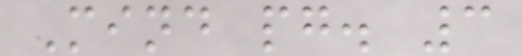Mind pg. 3
